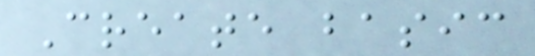Create basic
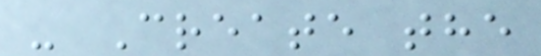- Create the
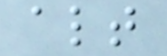alt
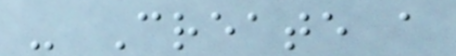- Create a
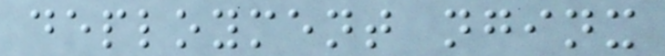deployment nginx
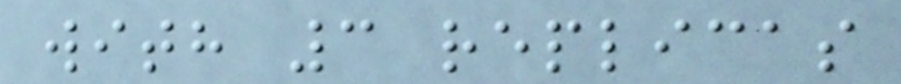with 3 replicas
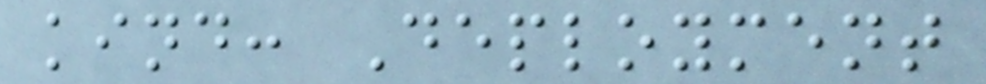kind: Deployment
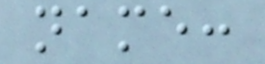name:
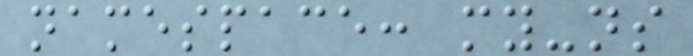namespace: my-ns
